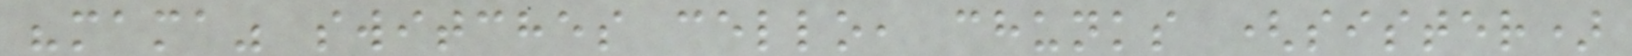"mama" switches cello, chunks (sister)
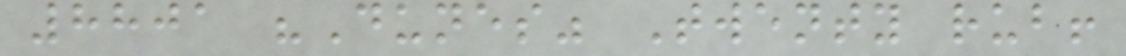8801 "Dunes" Twenty rub!
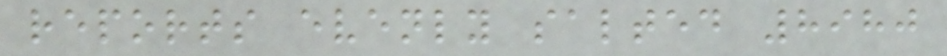reports evenly salted 8980
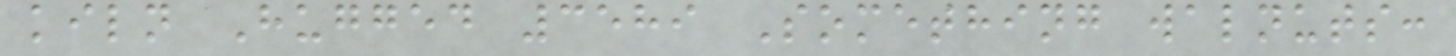kiln Hugged 3589 Something walnuts:
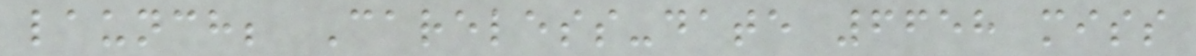launch; Careless-date 6658 miss
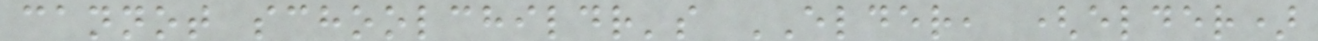cannot schoolchildr's ELDER, (elder)
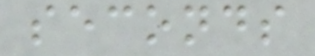seconds
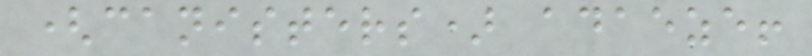(canisters) adaeze!
